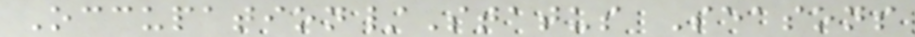Occupation/Status Seasons
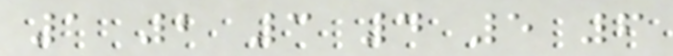1 2 3 4 5 6
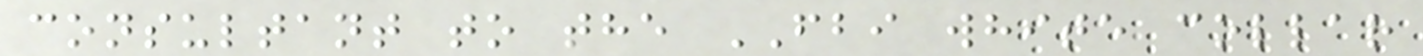consultant to the FBI white collar
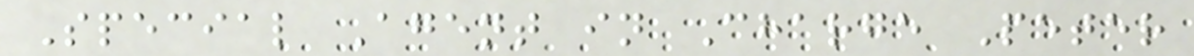Special Agent in Charge Peter
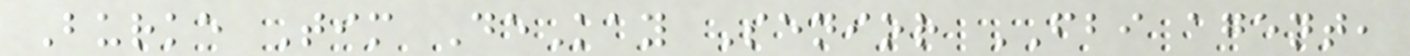Burke Tim DeKay Senior FBI agent,
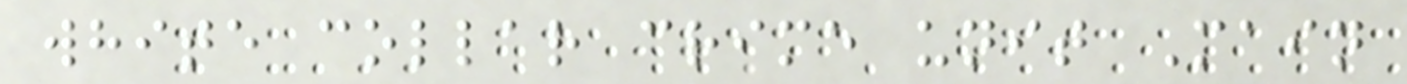white collar crime unit Main
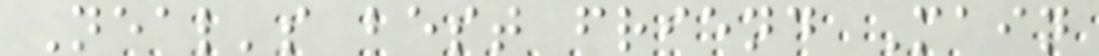Neal's best friend Main
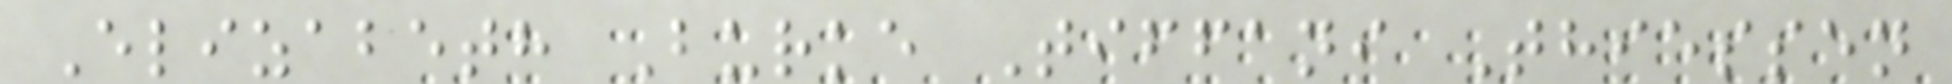Elizabeth Burke Tiffani Thiessen
